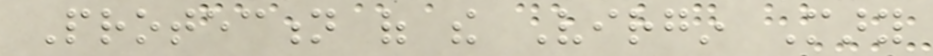Protection of the Virgin Mary
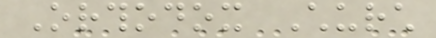Orthodox Church
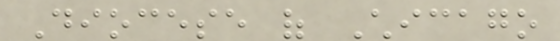Diocese of Chicago
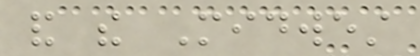and the Midwest
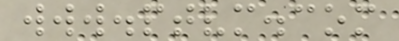www.ptvm.com
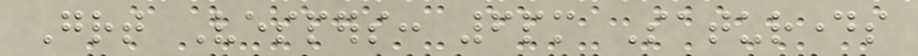Great Vespers: 6pm Saturdays
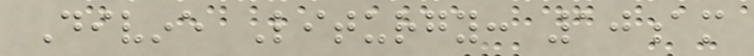Divine Liturgy: 10am
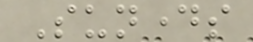Sundays
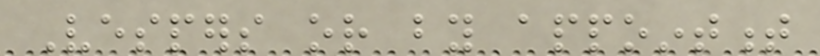Vespers or by appointment
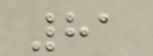81
